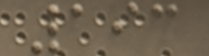193
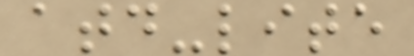atd-lite
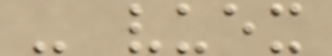- vuex
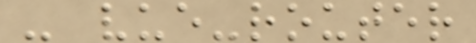- vue-router
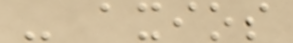- axios
